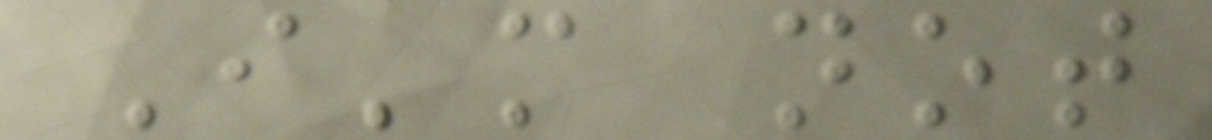I'm not
